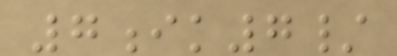7ik7/
